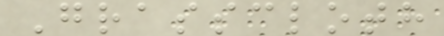Grasscloth
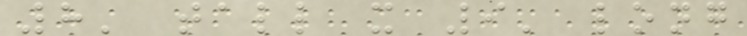8' tall x 9' long
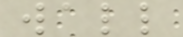wall
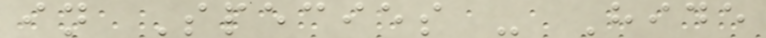in Species - Hide
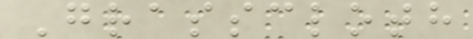Grasscloth
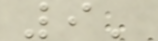9'
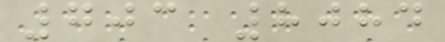703 8084
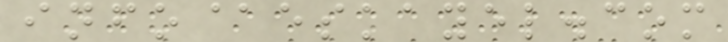info@eskayel.com
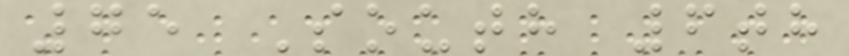75 South 6th
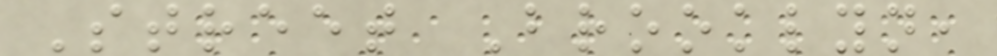Street Brooklyn,
